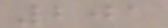201
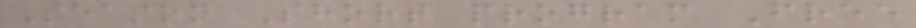Season Short program Free
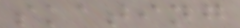skating
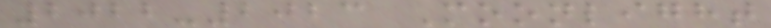2022-2023 Moonlight
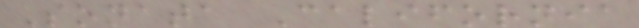Sonata California
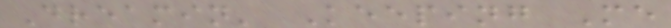Dreamin' Keeping Me
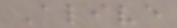Alive
